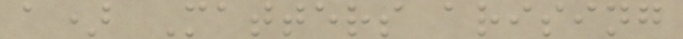a) Matters arising
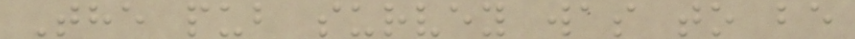The pub survey was to be
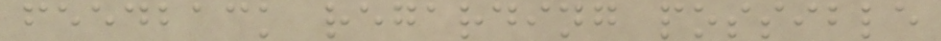feedback regarding possible
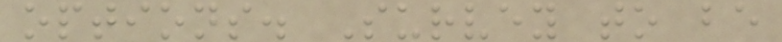options. Survey to be
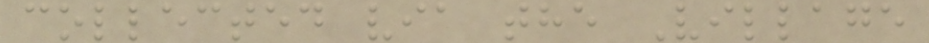collected via the Village
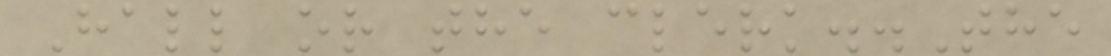Hall or the clerk..The
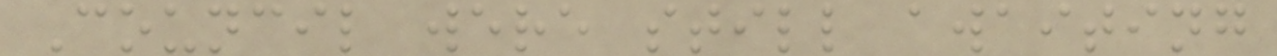Council were still awaiting
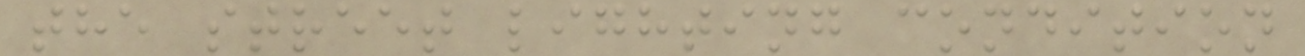the street lighting condition
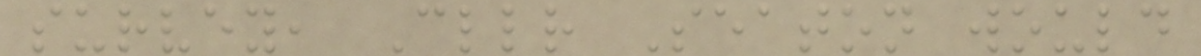survey, Cllr Seaton would
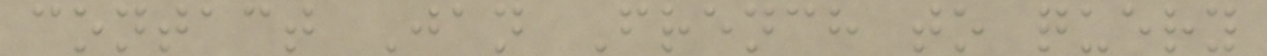contact Jan French to query
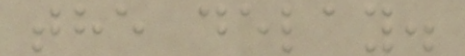the delay.
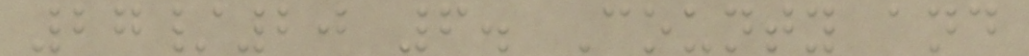27/20 6. County and
